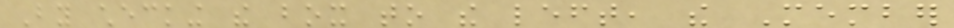By checking the box to the left, the Member
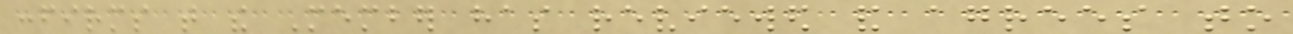confirms that the Member has reviewed and agrees to
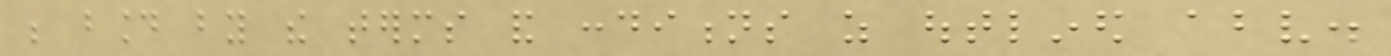be bound by the terms and conditions as outlined above.
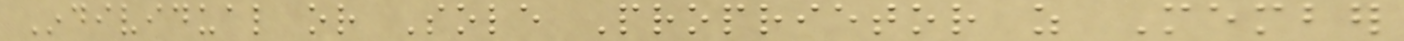Individual or Sole Proprietor as Member
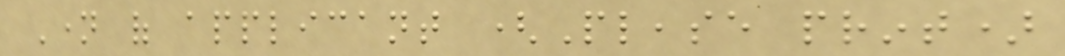Name of applicant (Please print)
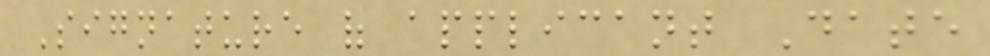Signature of applicant Date
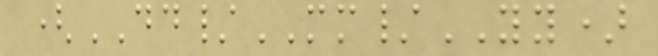(DD/MM/YY)
